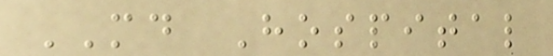MD Hospital
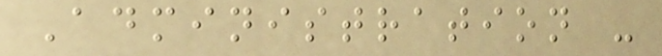Administration -
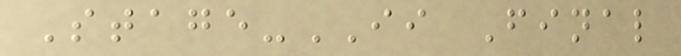Stage-II Final
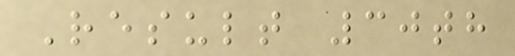Result 30th
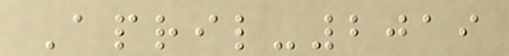April-2019
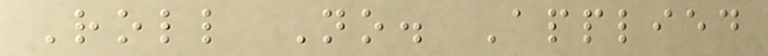Roll No. Applied
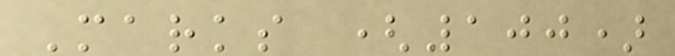Marks (100)
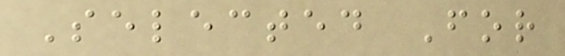Selected For
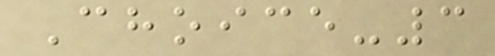Choice-3
